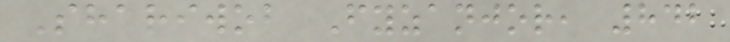Shariwob Fyzanjor, 842
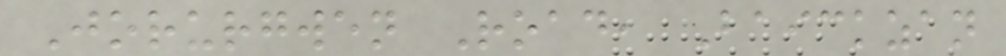Jorurgwen Road, Baickzan
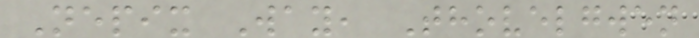Nepix Way, Thovelgwen
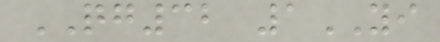QG32 1YI
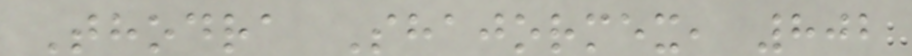Thodra Shajormex, 802
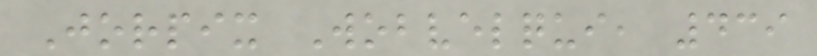Jorpix Wobvelqui, 439
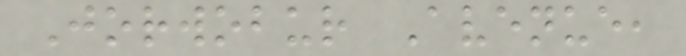Jorwobur Avenue,
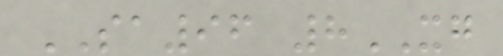SA96 8XG
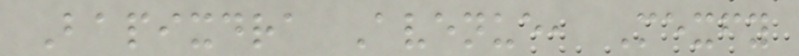Bapixdra Avenue, Mexfy
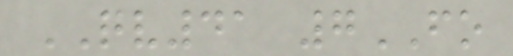QV41 7FO
